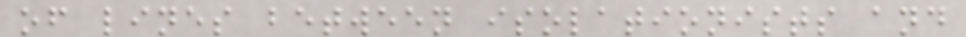of lines between isolationists and
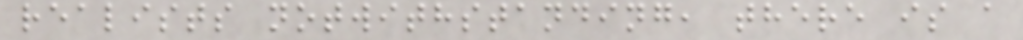realists notwithstanding, there is a
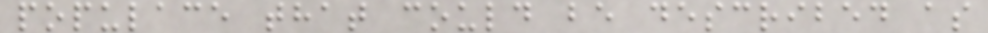populace that could be described as
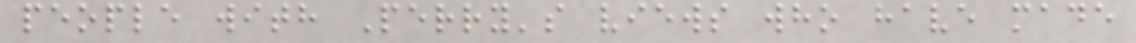people with Perry's views who have made
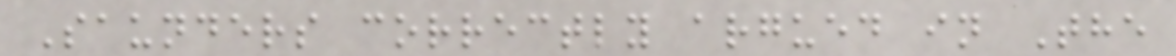Saunders correctly argued in The
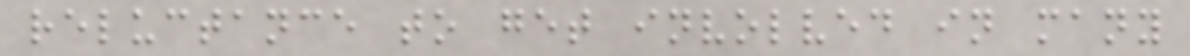reluctance to get involved in many
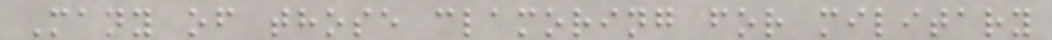Many of those clamoring for military
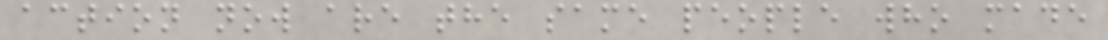action now are the same people who made
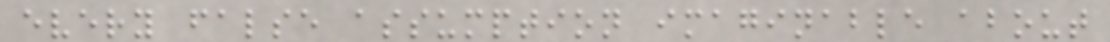every false assumption imaginable about
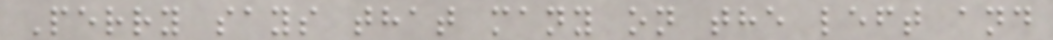Perry says that many on the left and
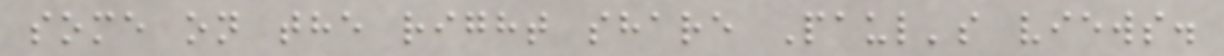some on the right share Paul's views.
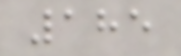185
